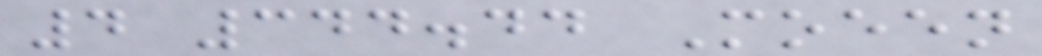4 344.44 Moeen
